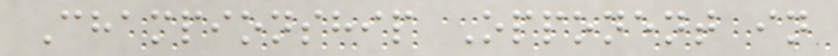Championship Opponent in
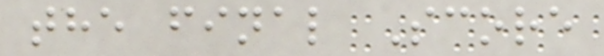the final Score
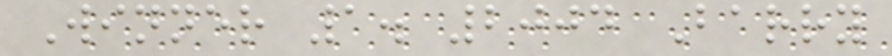Winner 1. 2004 Barry
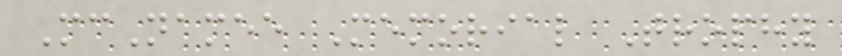McNamee Memorial Trophy
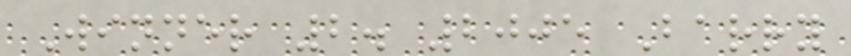Winner 2. 2005 Barry
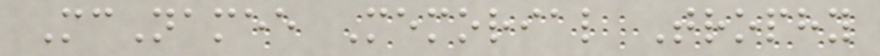McNamee Memorial Trophy
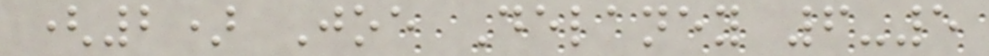(2) Joe Delaney 6-5
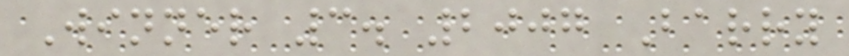Winner 3. 2007 Barry
